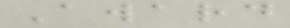Award
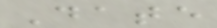Date
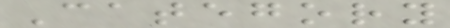Category
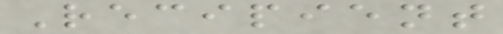Recipient
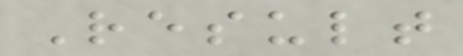Result
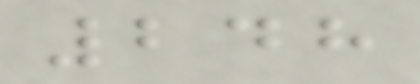248
